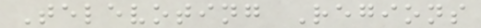Televoting Regions
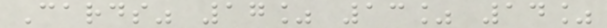Cards" 17% 13% 14%
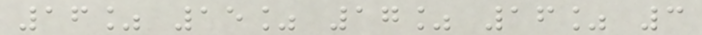16% 15% 17% 16% 3
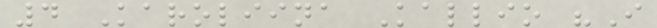4 Karoliina Kallio "I
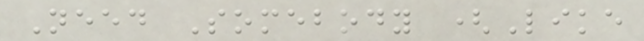Need Somebody (Like
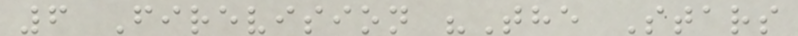6 Firevision "The Stars
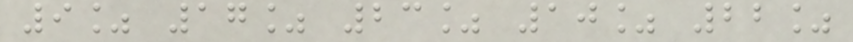9% 17% 23% 10% 22%
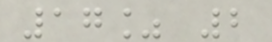17% 2
